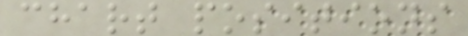chart positions
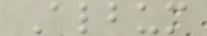Album
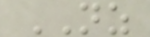NZ
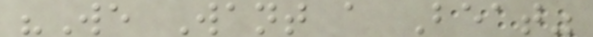"We Want a Beat"
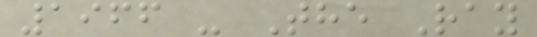1966 - The Ray
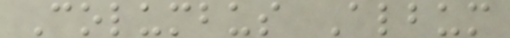Columbus Album
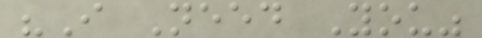"I Need You"
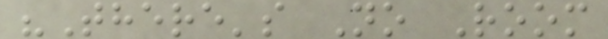"There's No Room
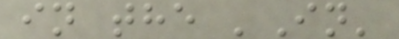in the 'In'
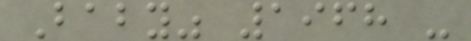Baby" 1968 -
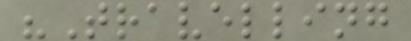"Travelling
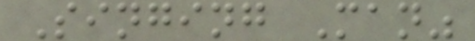Singing Man"
